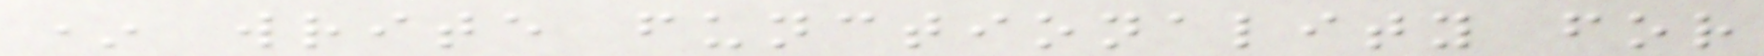* write functionality for
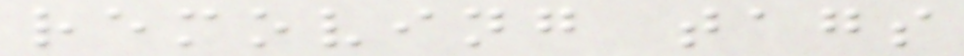removing tags
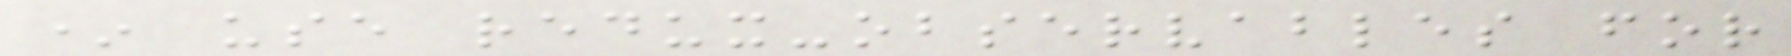* use redux-observables for
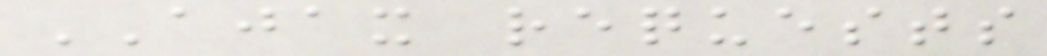AJAX requests
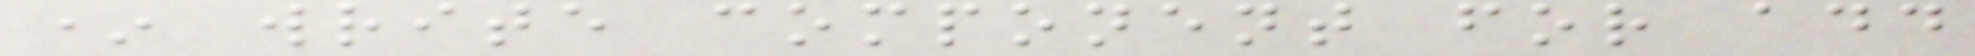* write component for add
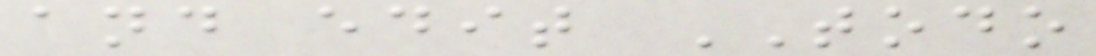and edit TODO
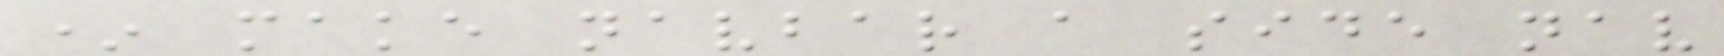* make navbar a side nav
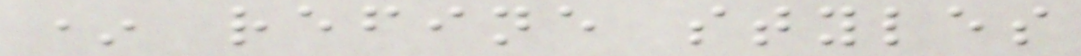* refine styles
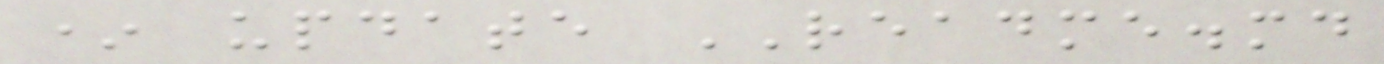* update README.md
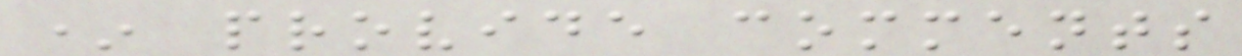* provide comments
